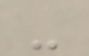-
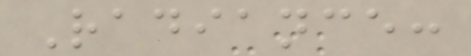Radiance:
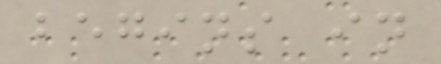begins in
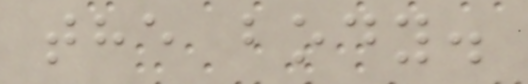the body.
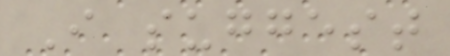I suggest
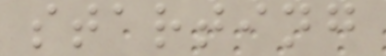starting
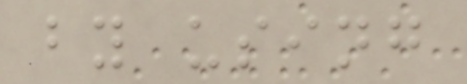by using
